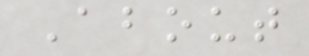About
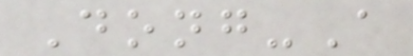Dong-A
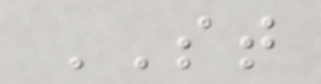ST
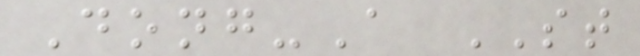Dong-A ST
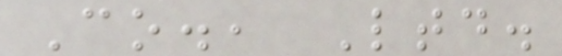Co., Ltd.
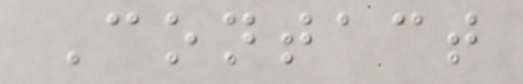Contact
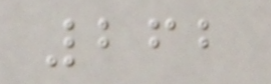262
